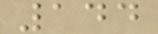144
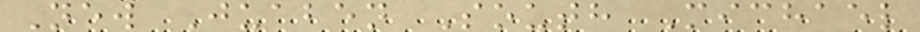New Juaben South Michael
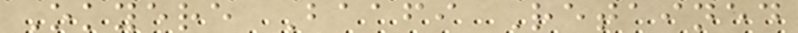Okyere Baafi Retained
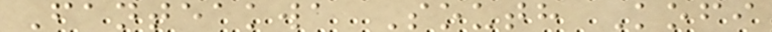Fanteakwa South Kofi
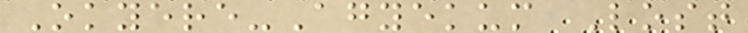Okyere-Agyekum Lost
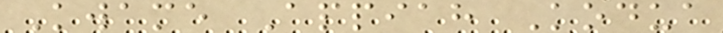Kwame Appiah Kodua
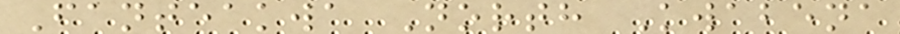Fanteakwa North Kwabena
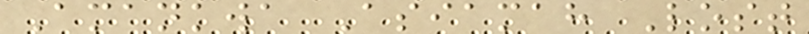Amankwa Asiamah Lost
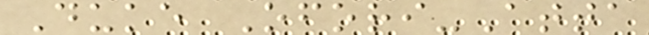Duke Ofori-Atta
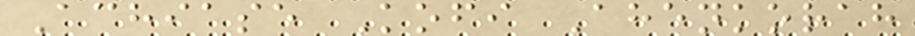Achiase Kofi Ahenkorah
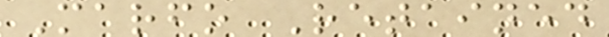Marfo Retained
